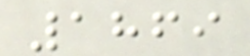1869
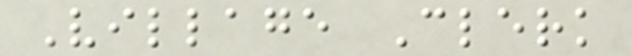Village Clerk
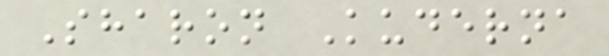Sharon Kuderna
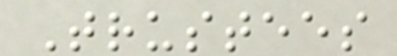Trustees
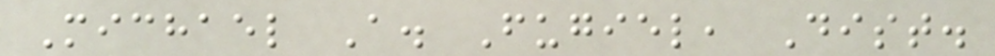Michael A. Fugiel, Dist.
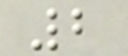2
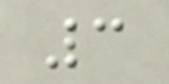3
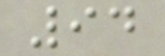94
